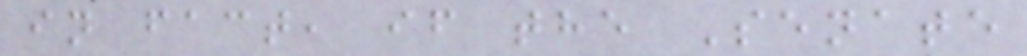in fact, if the Senate
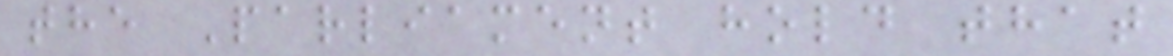the Parliament hold that
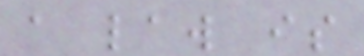a law is
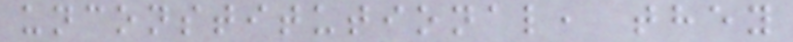unconstitutional, they
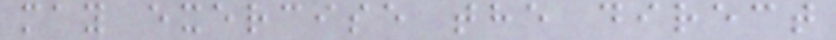may exercise the direct
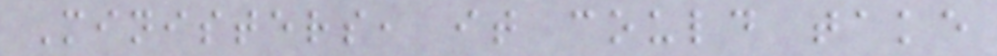Ministers, it could take
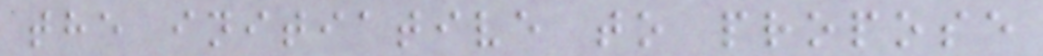the initiative to propose
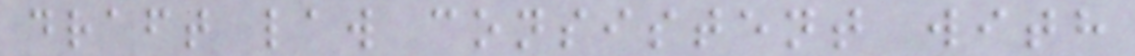draft law consistent with
